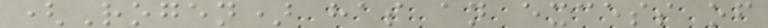(Rogen) has an excess of
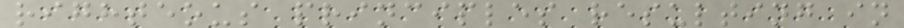righteous principles resulting in
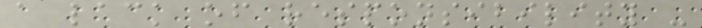a lack of responsibility -
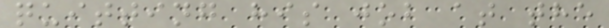quitting his job at the
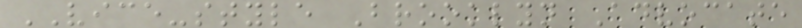VICE-style Brooklyn Advocate
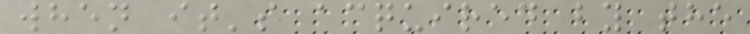when it's acquired by the
